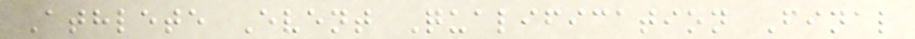Athlete Event Qualification Final
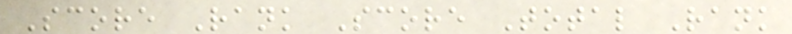Score Rank Score Total Rank
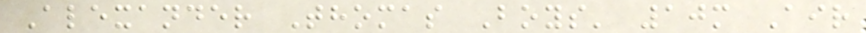Alexander Thomas Boys' 10m Air
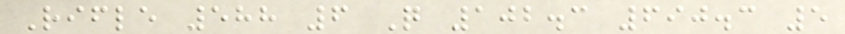Rifle 588 6 Q 102.3 690.3 5
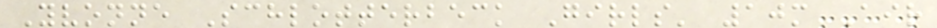Yvonne Schlotterbeck Girls' 10m Air
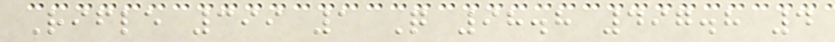Rifle 399 1 Q 98.8 497.8 4
